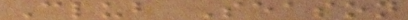Club Season
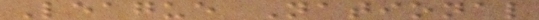League National
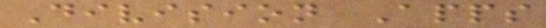Division Apps
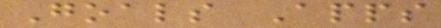Goals Apps
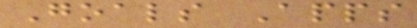Goals Apps
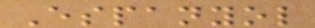Espanyol
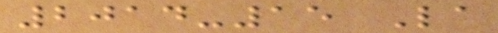2014-15 La
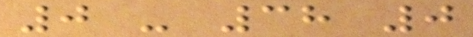0 - 38 0
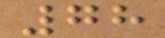78
